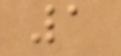1
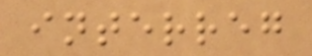interreg
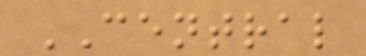CENTRAL
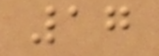17
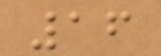16
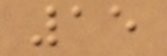15
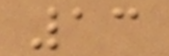13
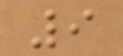9
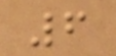6
